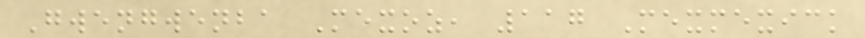Gwengwenba Mexoz, 117 Mexmexick
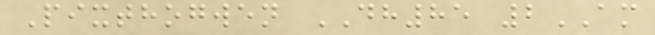Pixthogwen DH85 2AM
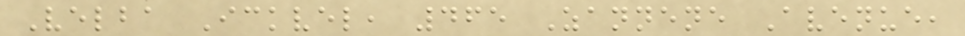Velba Ickvel, 465 Zannene Avenue,
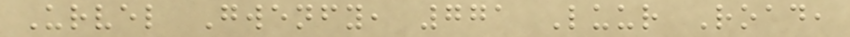Urvel Gwenfy, 771 Luur Road,
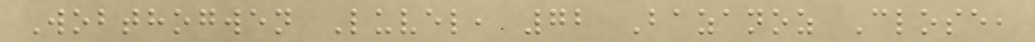Wobthogwen Luvel, 72 Bazanoz Close,
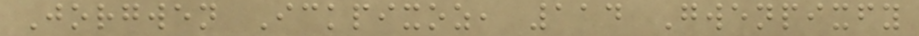Jorgwen Ickpixoz, 114 Gwenpixfy
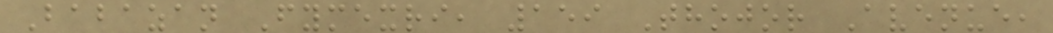Babazan Fymexri, 159 Thojor Avenue,
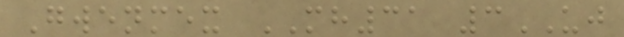Gwenmex MH31 3UJ
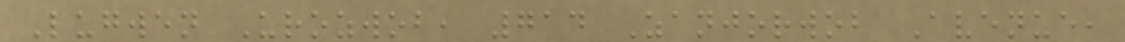Lugwen Urozwob, 714 Zanjorwob Avenue,
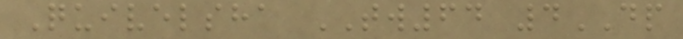Quivelsha TW64 4DP
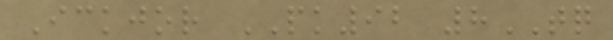Ickjor PK92 8TQ
